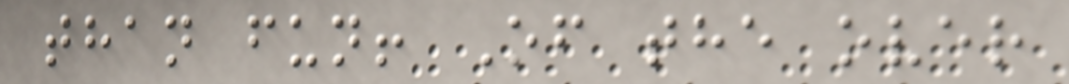than fun! Of the over
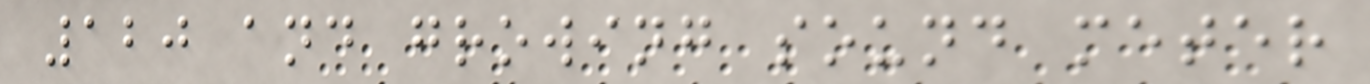120 and growing sound meter
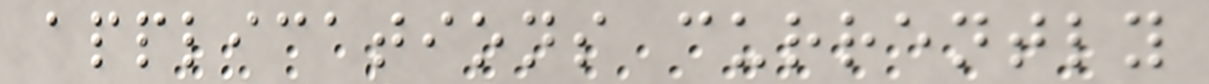applications currently
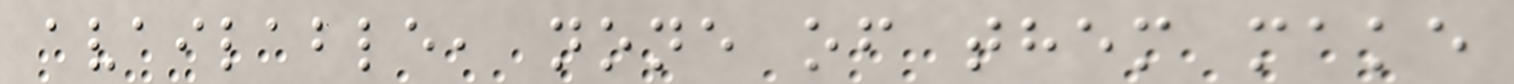available, none of them make
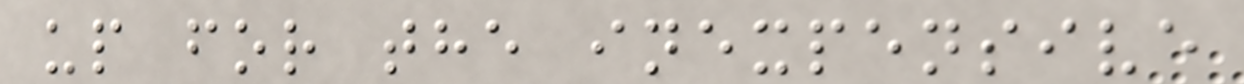up for the inexpensive
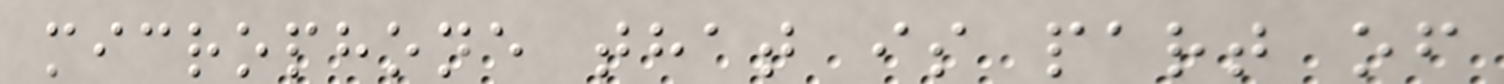microphone that is part of
